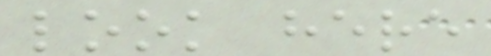look here
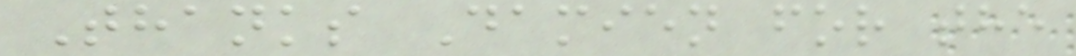Thanks Damien for the
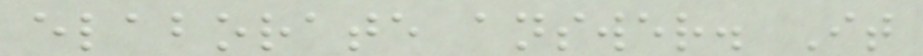elaborate answer. It
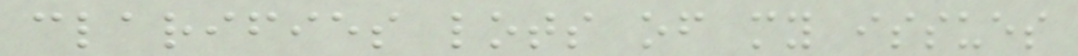clarifies lots of my issues
